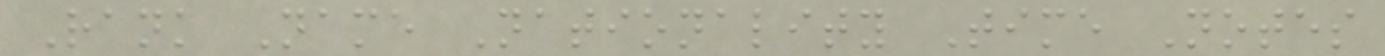Rank Name Nationality Time Notes
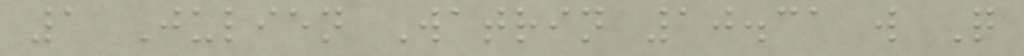1 Julien Watrin 10.31 w Q
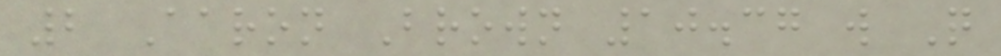2 Aaron Brown 10.37 w Q
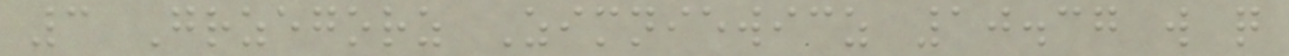3 Grzegorz Zimniewicz 10.37 w q
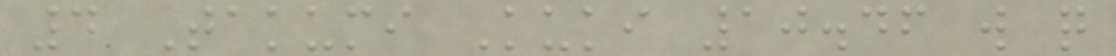4 Takumi Kuki 10.46 w q
